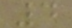4
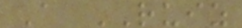A RUIZ
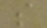s
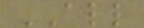ALL
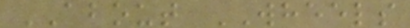ABOUT WHEELS
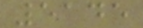5145
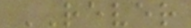REVER
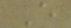E
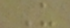U
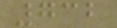732
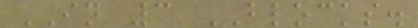IN 3 BLOCKS.
